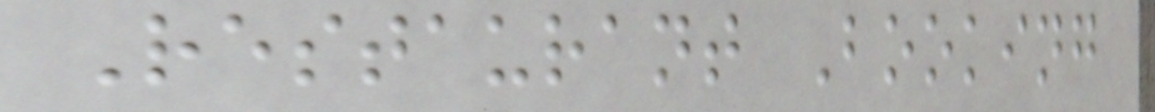Restaurant Booking
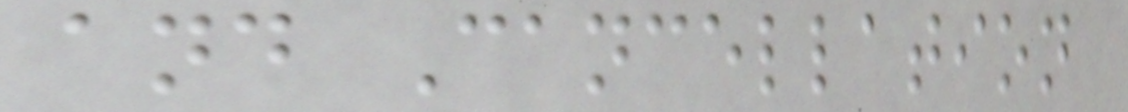and Cancellation
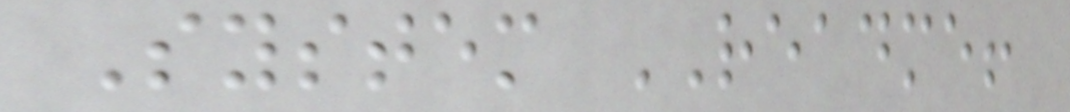System README!
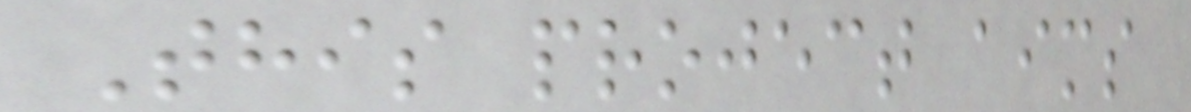This project aims
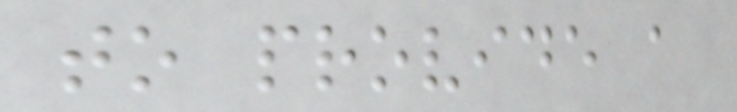to provide a
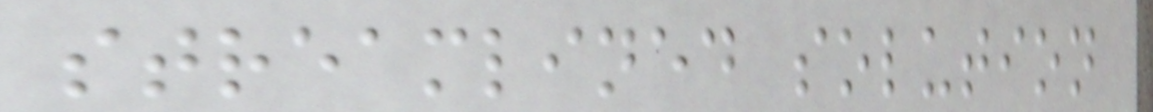streamlined solution
